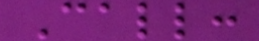Call:
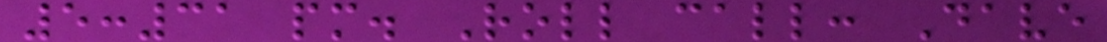5:31 pm. Roll call: Dave
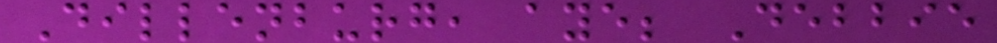Dillenburg, aye; Debbie
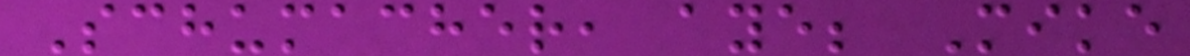Schumacher, aye; Mike
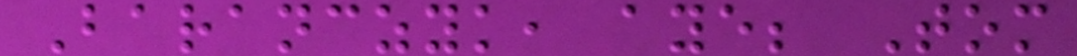Baranczyk, aye; Tom
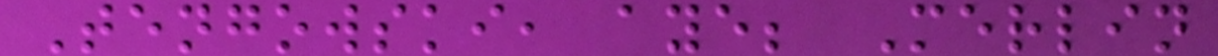Tengowski, aye; Merlin
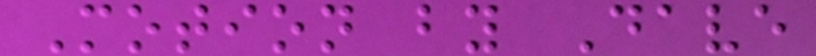Motion by Dave
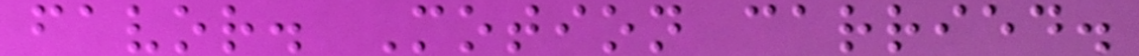favor. Motion carried.
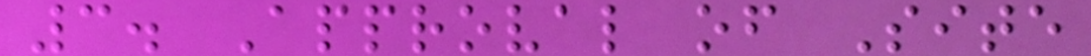3. Approval of Site
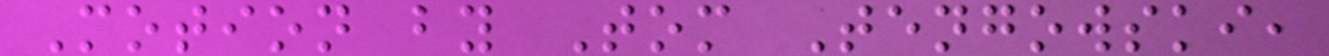Motion by Tom Tengowski,
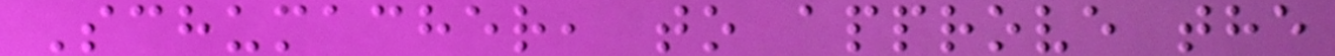Schumacher, to approve the
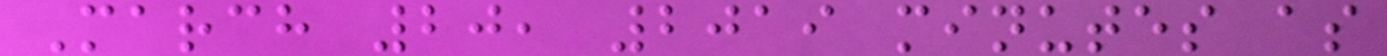March 20, 2019 minutes as
